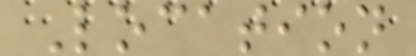Location
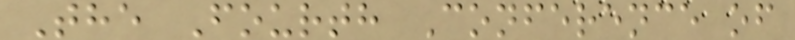The Fourth Conference of
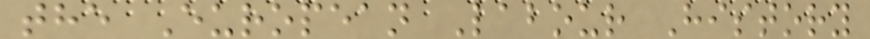the European Labour History
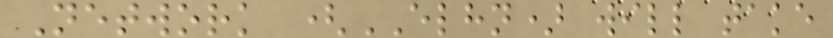Network (ELHN) will take
